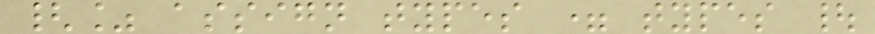{% assign types = types |
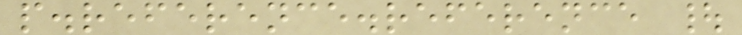p.reference.reference |
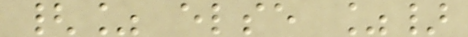{% else %}
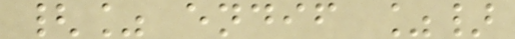{% endif %}
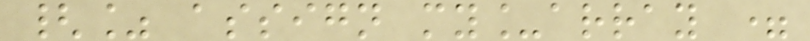{% assign my_array =
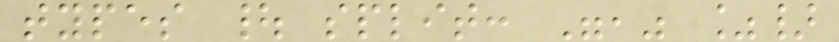types | split: "," %}
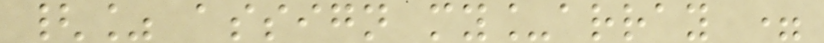{% assign my_array =
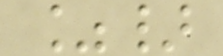%}
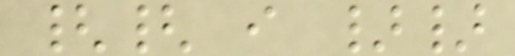{{ i }}
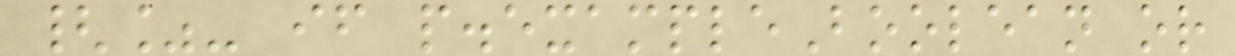{%- if p.exampleBoolean or
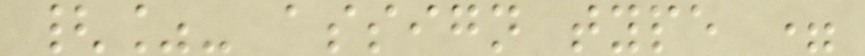{%- assign type =
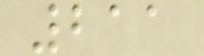211
